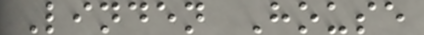Linden House
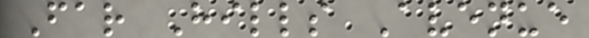Far Hills Avenue
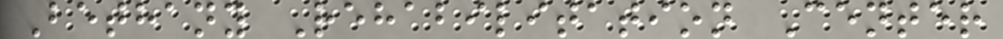Bethany Rehabilitation Center
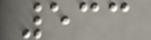533
